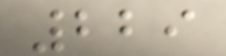229
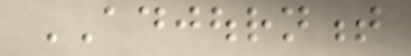ADJOURNMENT
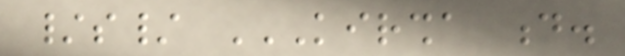/s/ KIRSHA D.
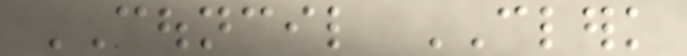COUNCIL CLERK
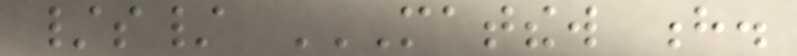/s/ MATTHEW H.
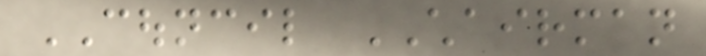COUNCIL CHAIRMAN
